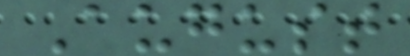August
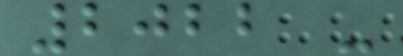2022 -
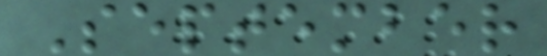September
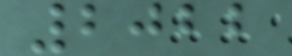2022
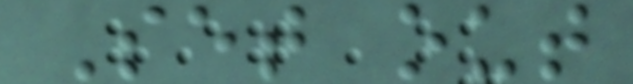Set out
